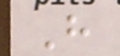H
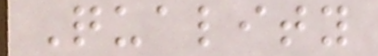Quality
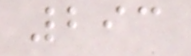293
